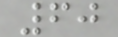60
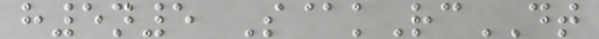h5n5 S@kRcDT
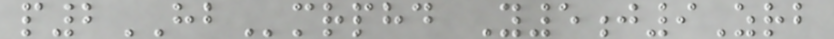p2HBmrphd Y5j9Zrb
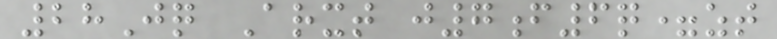28Jq Arxt j7f6q=zt
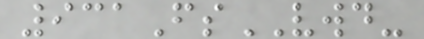931FsVWD-
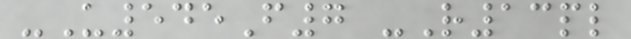-U545F7 -R13pl
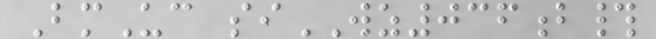BmUc siWZ036b#
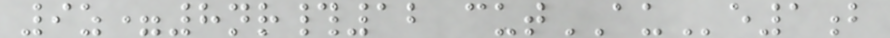9z=8nr#12 cutAUe1b
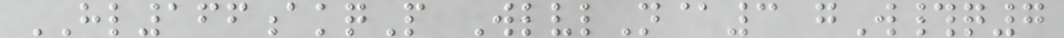HL166akqP WlvlN@3 gW#q7
